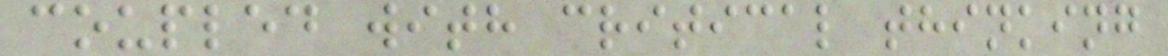coupled with critical thinking
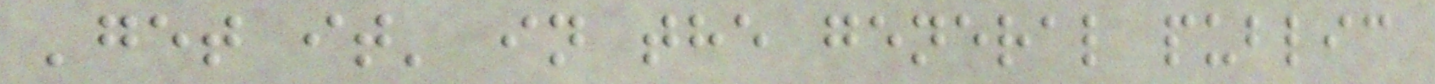'get it' in the general public
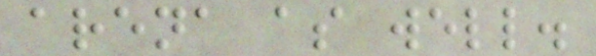arena as well.
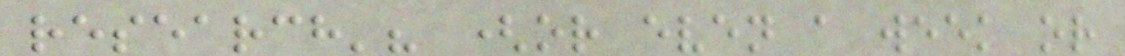research'? (or even a week or
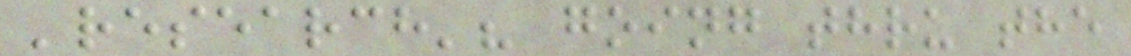'research'? going thru the
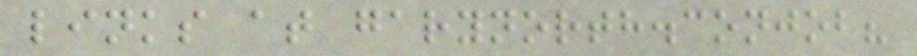links at garynorth.conjob?
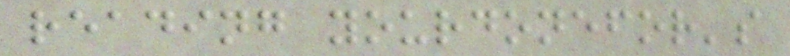reading yourdonefor's
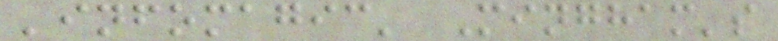'infomagic' Mingham's
